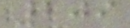209
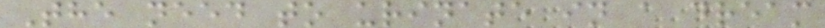The need to urinate in a dream
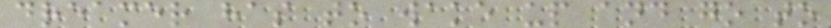dreamer has to wake up and go to
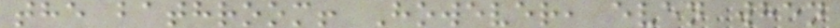the bathroom! However, even when
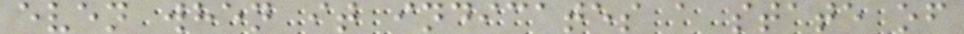even when it indicates a state of
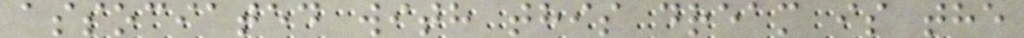associated with this dream is the
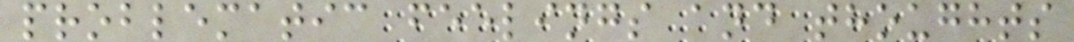problematic feelings and thoughts
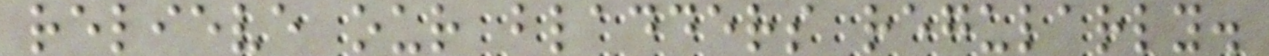relieve our bladders regularly.
